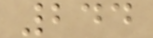244
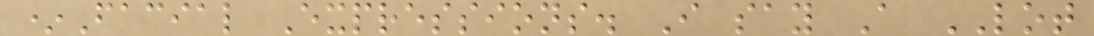*Facial Expressions. I say A LOT
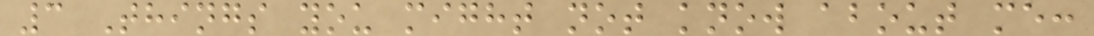3 Things you might not know about me:
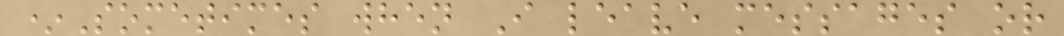*Sometimes when I leave messages or
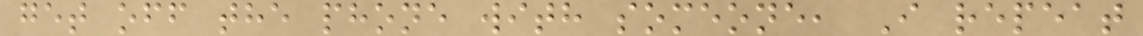get off the phone with someone, I repeat
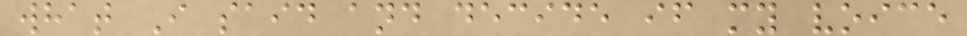what I said and decide if my voice
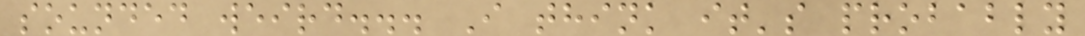sounded weird... I think it's probably
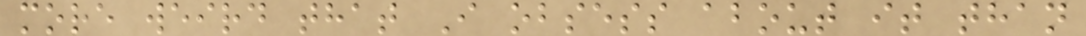more weird that I obsess about it than
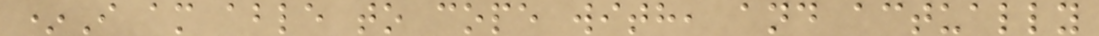*I am able to cope with, and actually
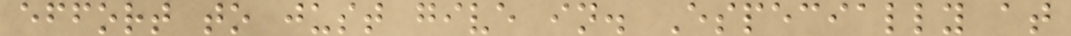effort to just give in. Especially at
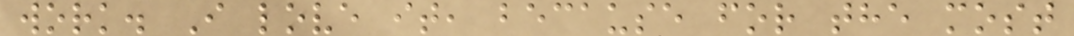work. I love it, because for the most
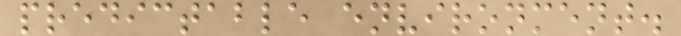predictable environment.
